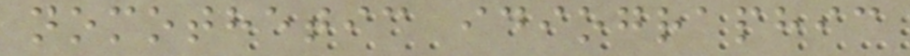nomothetic idiographic
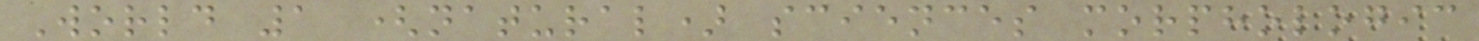World 1 (natural) sciences morphologic
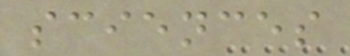sciences
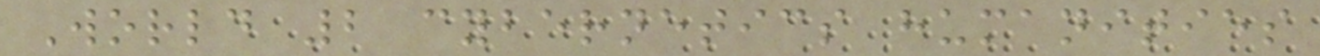World 2 cybernetics humanities
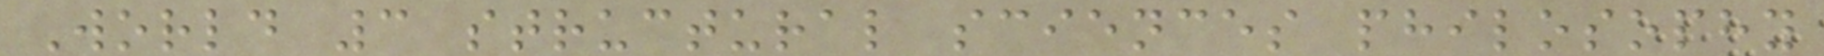World 3 structural sciences philosophy
